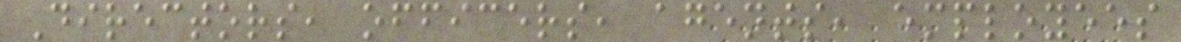Directors, officers, agents, employees
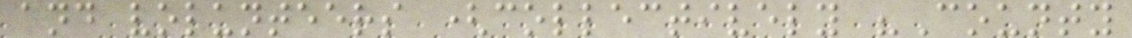and volunteers (collectively "County
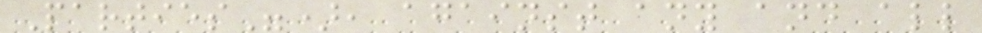Parties"), against any and all
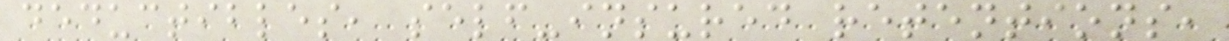deductibles, self-insured retentions,
